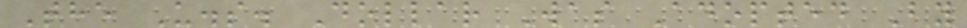The U.s. Dollar Was Adopted By
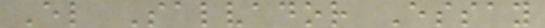El Salvador Essay
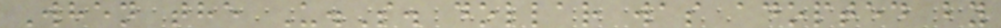When the U.S. dollar was adopted by
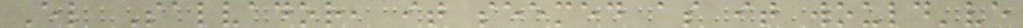El Salvador, it seemed as it would've
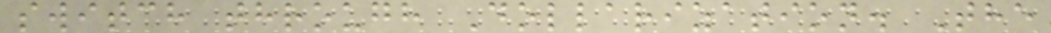switch through Dollarization. The
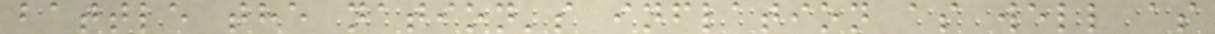battle the nation's inflation as well as
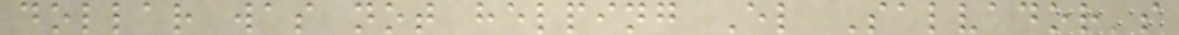dollar was not helping El Salvador's
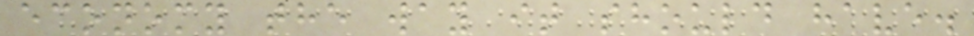economy the way it should have.
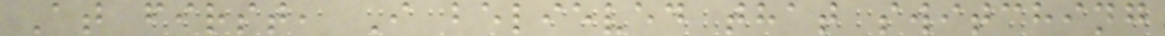At first, I believed that switching
